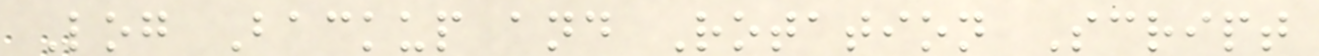Log Backup and Rotation Script
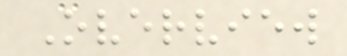Overview
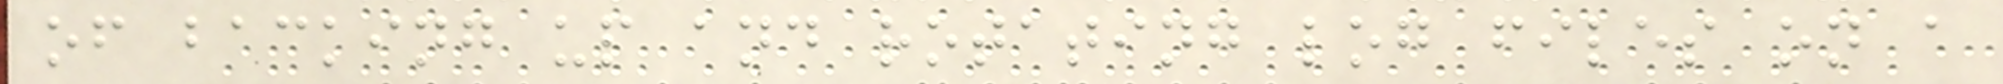of backing up and rotating log files on a
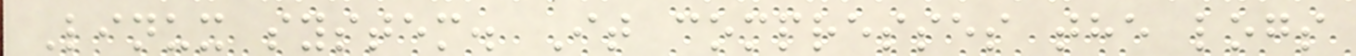Linux system. It compresses the logs
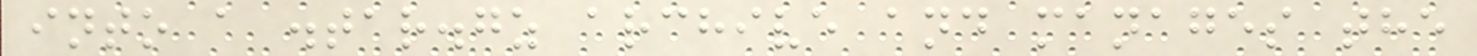into a .tar.gz archive and manages the
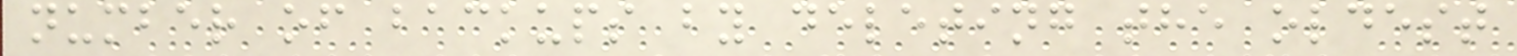number of backups by deleting the oldest
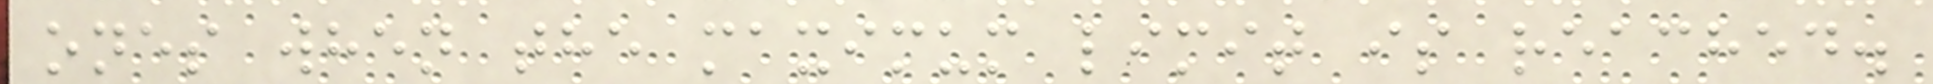ones when the maximum limit is reached.
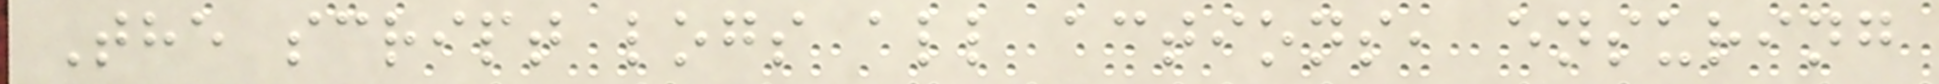The script logs all actions, ensuring
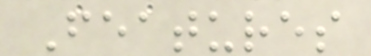Features
